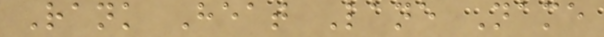Rank Heat Lane Name
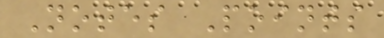Notes Points
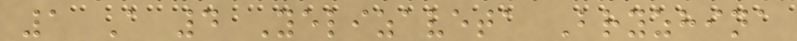1 A 4 Yelizaveta Bryzhina
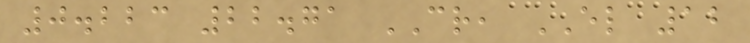0.223 22.71 CR, EL 12
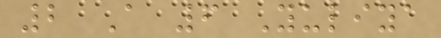2 A 6 Yuliya
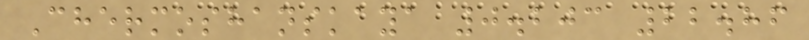Chermoshanskaya 0.203 22.86
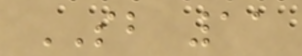SB 11
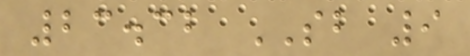23.32 SB 9
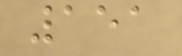151
